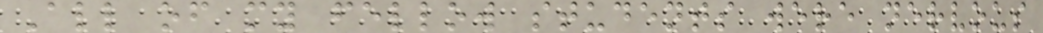All of my fellow students were nervous
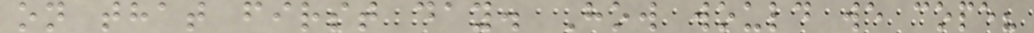on that first day. How would we cope?
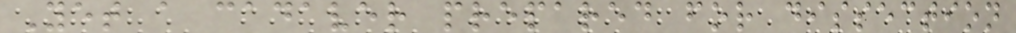Yet a cadaver prepared for dissection
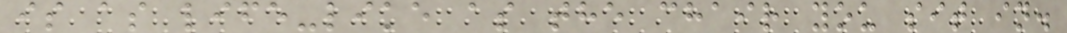is as life-like as the chair you sit in.
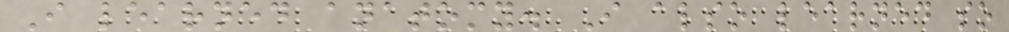I learned anatomy. I also learned so
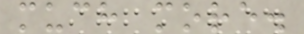much more.
